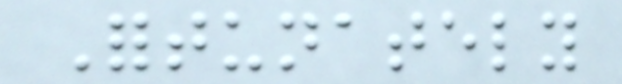Fortunately
